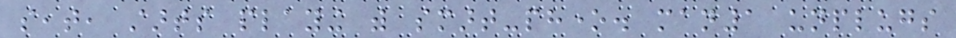seat, starts playing with smart-phone. man1 unplugs
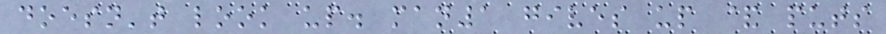doesn't look up. man1 gives up & puts
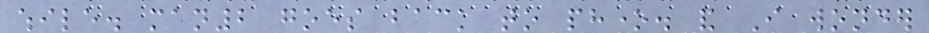while. man2 goes back to phone. and I wonder
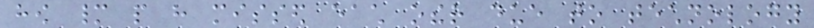how many people have missed each other due to technology
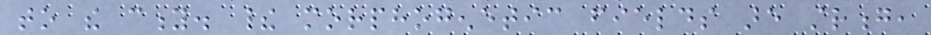to the city. their morphogenetic fields are strong,
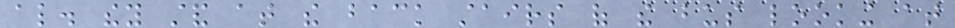also. they stand at the back stairs of the bus looking at
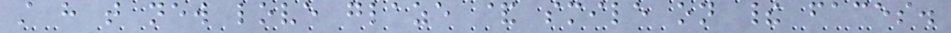still have that new love glaze & smile on their faces.
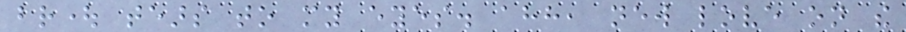brought tears to my eyes. ahh, new love on the
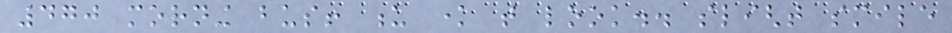470 morning bus! u know that look.. slight smile
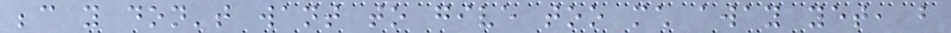because you don't want to give too much away yet, but
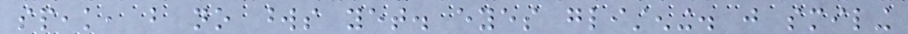speak, but no words yet. eyes glistening. just smiling
